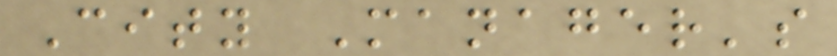City Manager's
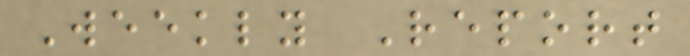Weekly Report
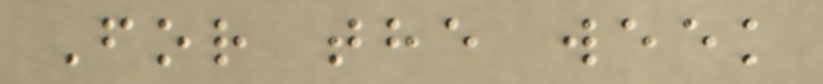For the week
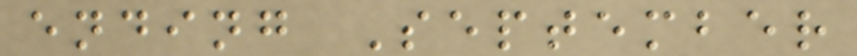ending September
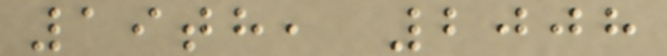19th, 2008
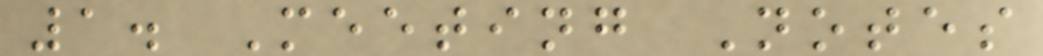1. Meeting Notes
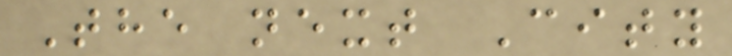The next City
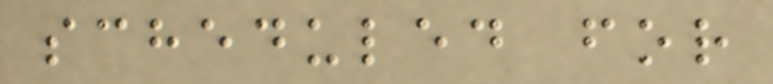scheduled for
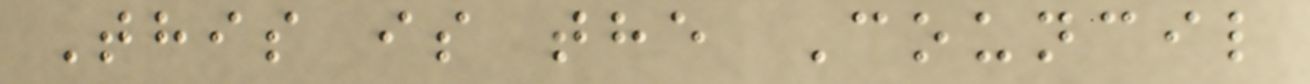This is the Council
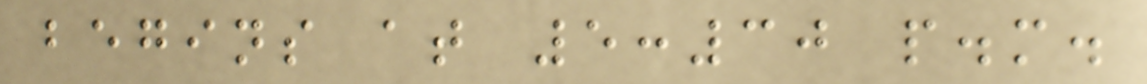begins at 5:30 p.m.
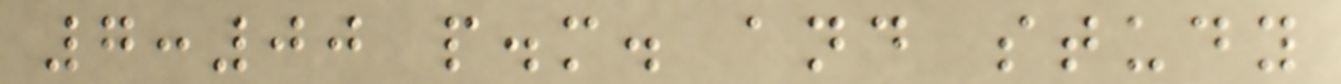7:00 p.m. and study
